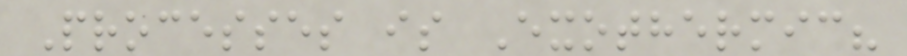Processes is Exothermic?
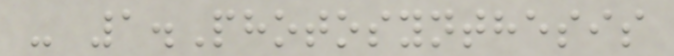- 1.Photosynthesis
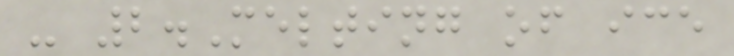- 2.Melting of ice
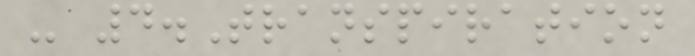- 4.Transpiration
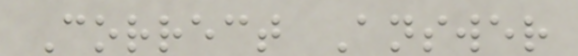Correct Answer
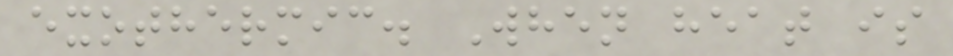exothermic. When heat is
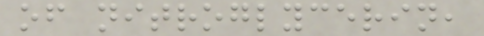of nitroglycerin,
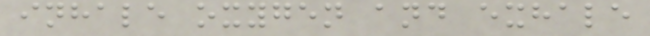inhale oxygen and exhale
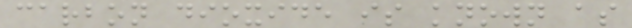carbon dioxide is known as
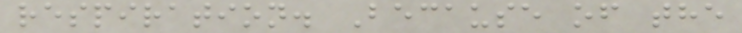respiration. Because of the
